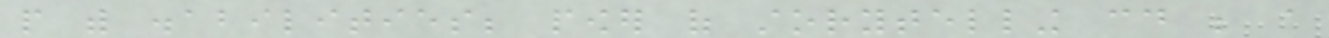people with disabilities; power of storytelling could be a
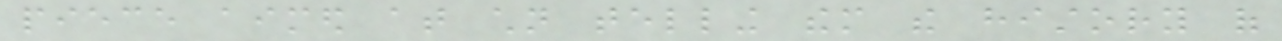piece aimed at children telling them the history of
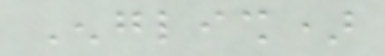English)
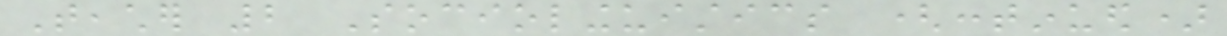Teacher 2 Sociolinguistics (continued)
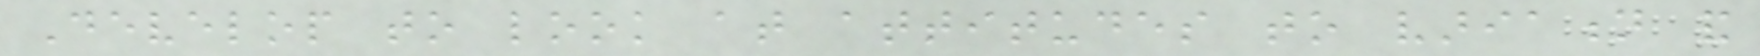Develop to look at attitudes to variation and
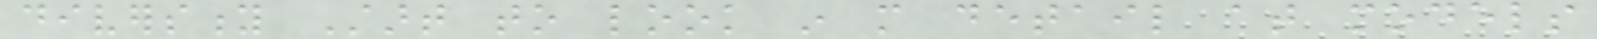diversity Start to look in more detail at models
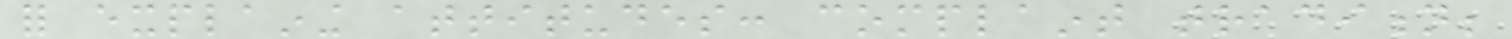for explaining attitudes: complaint tradition;
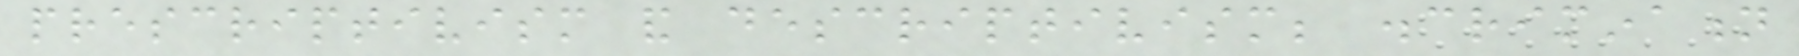prescriptivism and descriptivism; discrimination
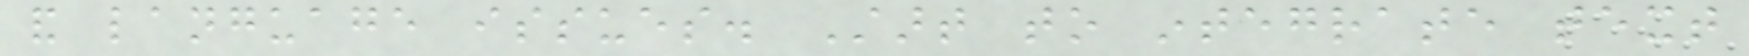and language issues. Start to integrate text
